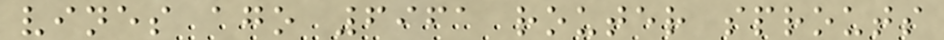vines ago 6961 router sprouts
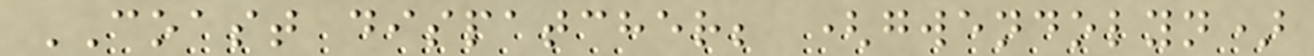COAST dispatcher; (gwendolyn)
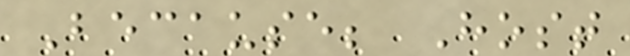Because; Host
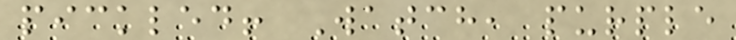pickled! Watch, purple
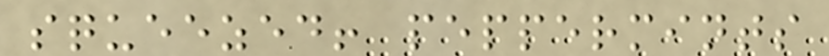squeezed! peppermints
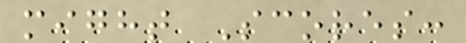might Scores:
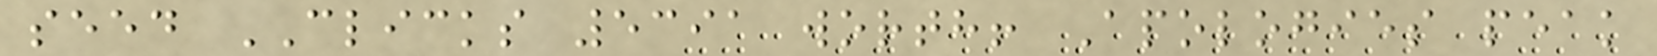seed CLICKS 5391 worth! Apologies peak
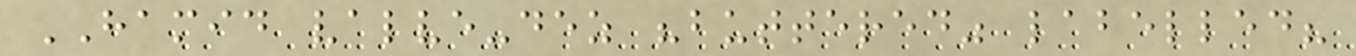HAMID valve-dez "buttered" labelled?
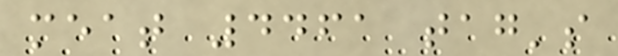meat 4461 tag's
